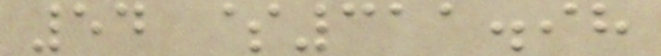54 $311.98
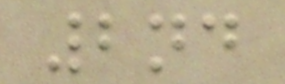2nd
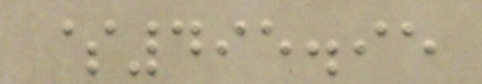$495.95
